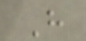H
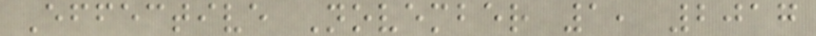Effective November 1, 2017
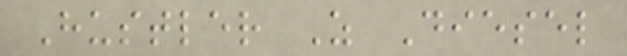Hustler Z Diesel
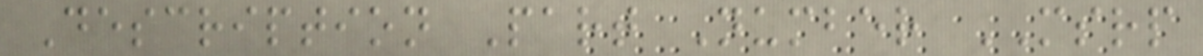Description Part Number MSRP
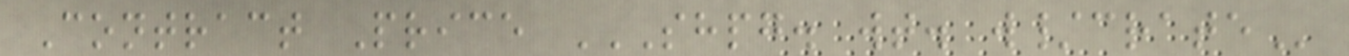Contract Price SHPG. WT. W/CRATE
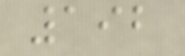192
